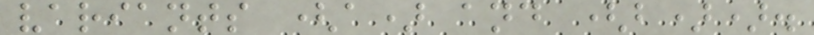variants (a) and (b)).
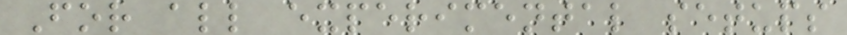For all experimental setups
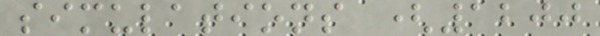simulations (1200
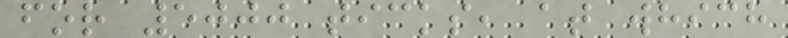for 5000 ticks, at which
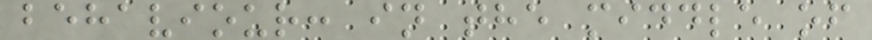behaviour: in the middle of
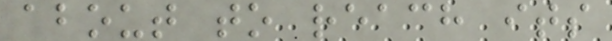about to reach its
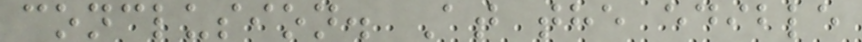conclusion. At the edible
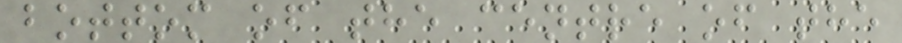bottom of the centre of the
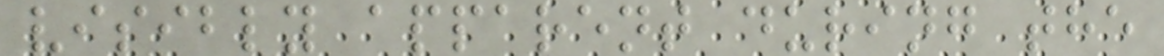visibly apparent during the
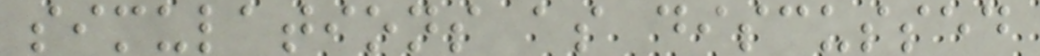simulations as discussed
